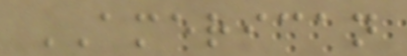AMERICAN
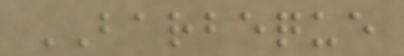BARBEQUE
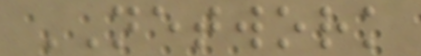NETWORK
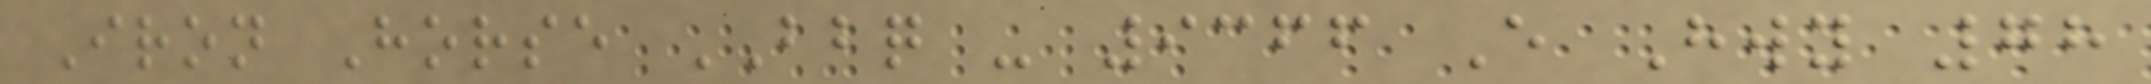Iron Horse BBQ - 9366 E Hwy 78
